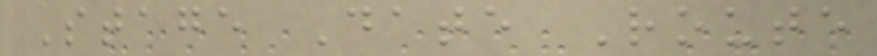Stage Date Route
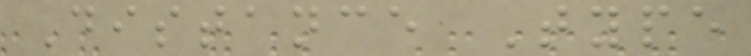Distance Type
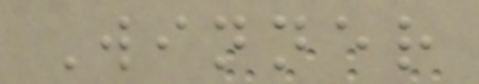Winner
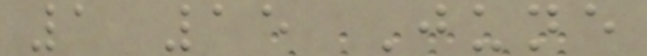1 15 June
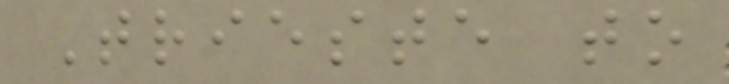Trieste to
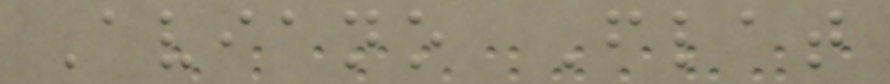Aviano Flat
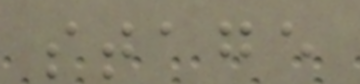stage
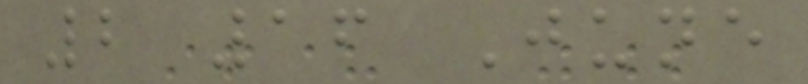2 16 June
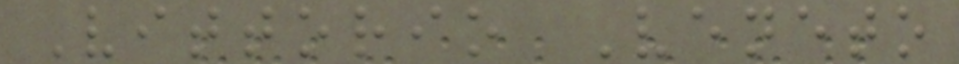Vittorio Veneto
